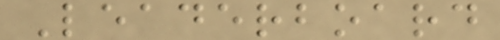Leaderboard
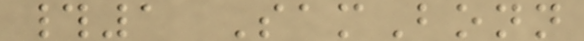#1 SamBonn
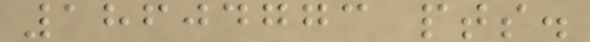18604773 pts.
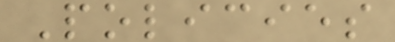Policies
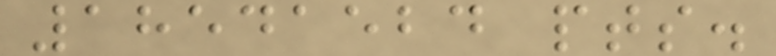18541524 pts.
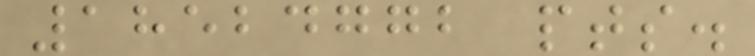18524772 pts.
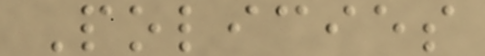Policies
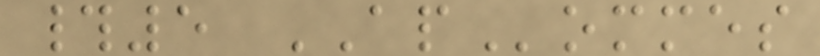#5 APommes
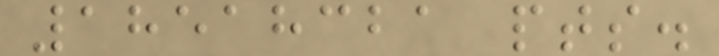18518321 pts.
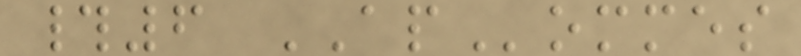#6 APommes
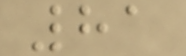81
